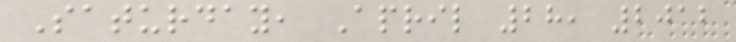Saturday, April 28, 2012
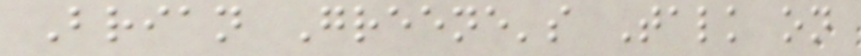Brian Greene's Talk on
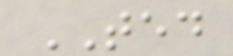TED
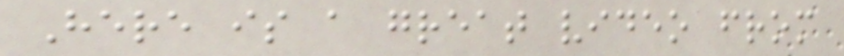Here is a great video from
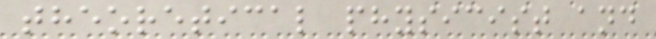theoretical physicist and
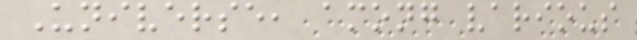Universe, among various
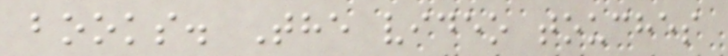books. The video touches
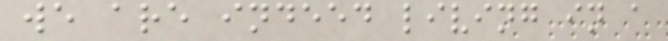we are indeed living in a
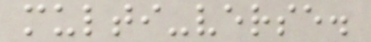multi-verse.
